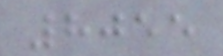8055
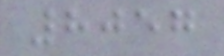8057
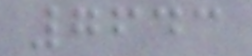7643
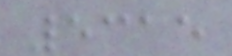5315
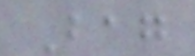Bag
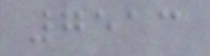7513
